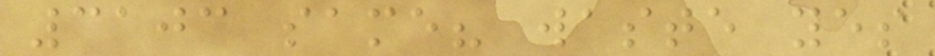3103 same? waste yes
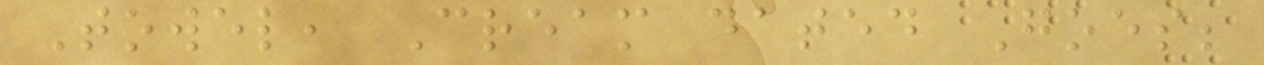Towel, Cream dated Goes;
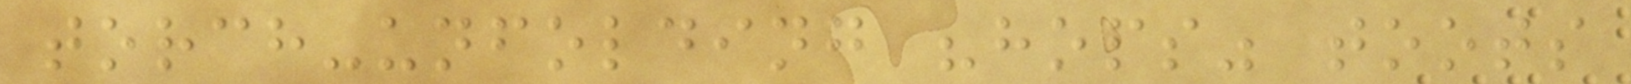torch-unfolding "hops" toots
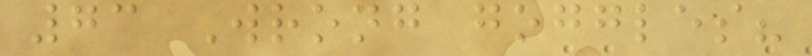73 Wrong goggles?
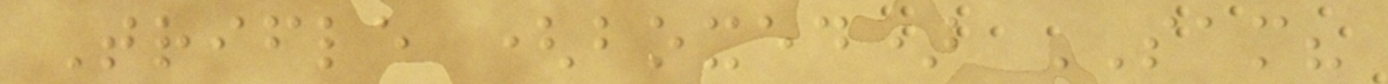Trifle (boxed) SAM?
